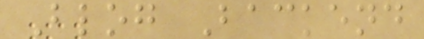Blog Backend
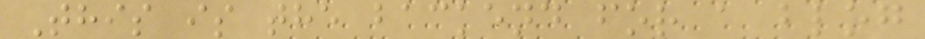This is the backend for a blog
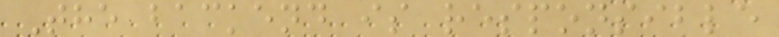The backend is responsible
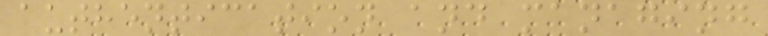authentication and managing
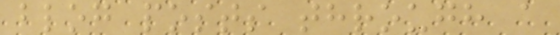blog posts through a
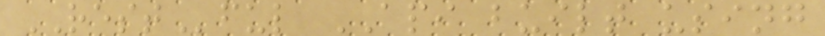RESTful API built using
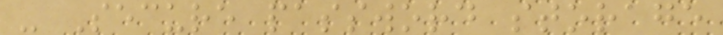- Secure password storage
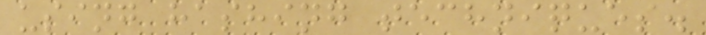using hashing techniques.
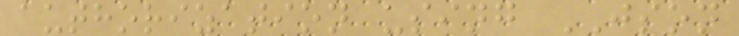authorization using JSON
